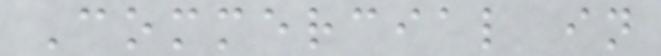Commercial in
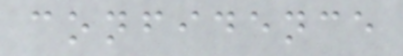confidence
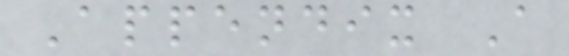Appendix A
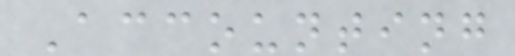Accounting
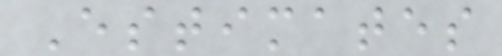Estimates
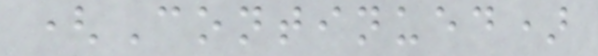(Continued)
